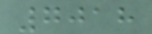7018
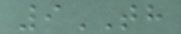9TH
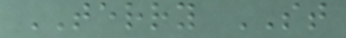TERRY ST
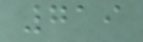719
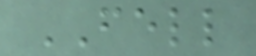FELL
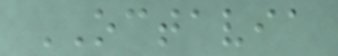OCTAVIA
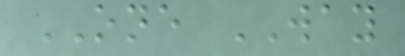ONE WAY
